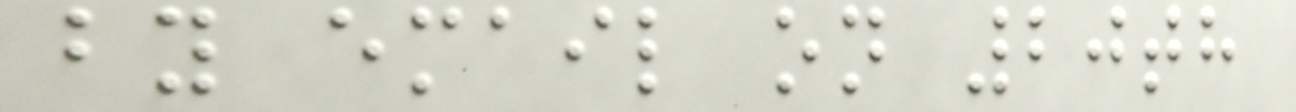by email on 20th
